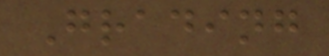Grading
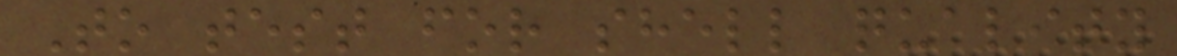To test for shell quality
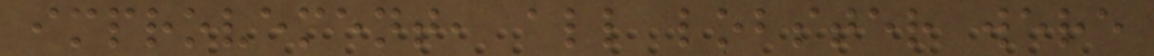improvement, all lobster were
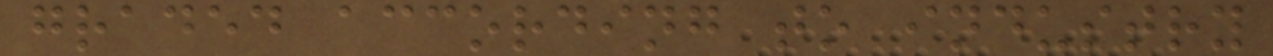graded according to industry
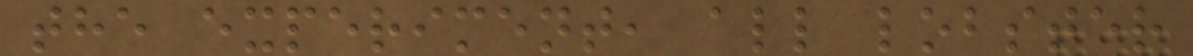the experiment, all lobster
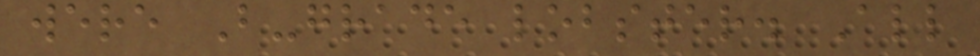were B-grade lobster. All
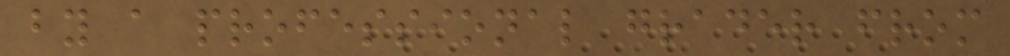by a professional grader from
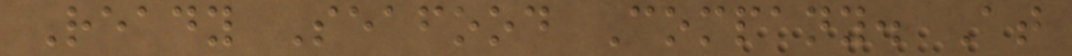Ready Seafood Company. At
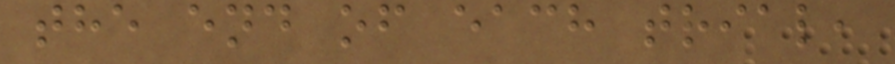the end of each trial,
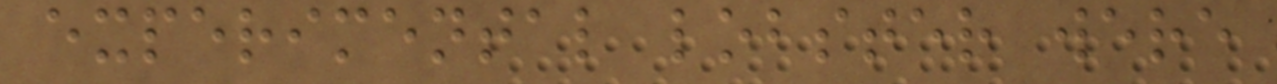experimental lobster were
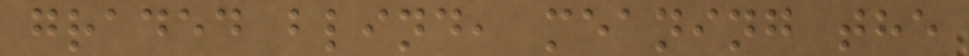graded blind, meaning the
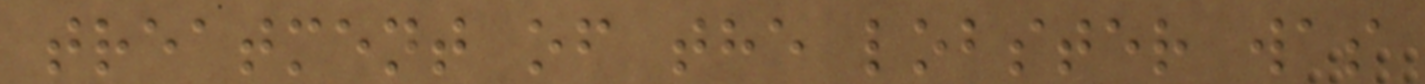treatment of the lobster was
